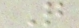Q
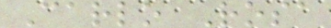Carlo Rosa
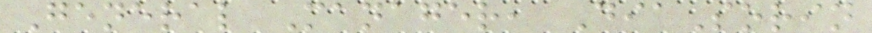General Manager, DiaSorin
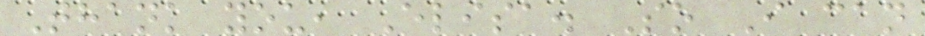Thank you, Elisa. So I can
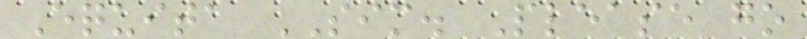Equita SIM. Please go
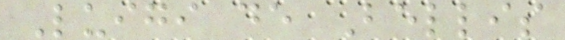Luigi de Bellis
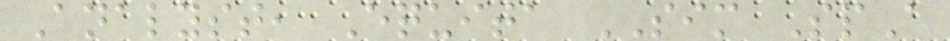Analyst, Equita SIM SpA
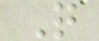Q
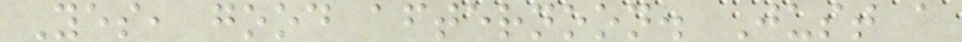Yes, good afternoon. Just a
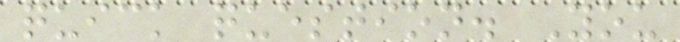quick question. You
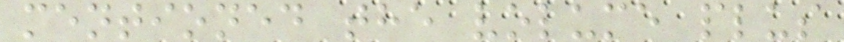mentioned the volume plus
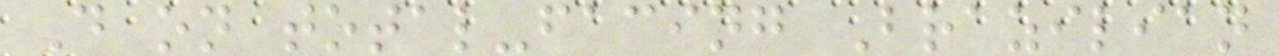D on total-facing Brazilian
